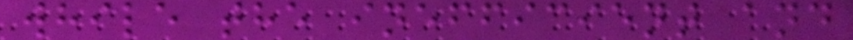while the inefficient and
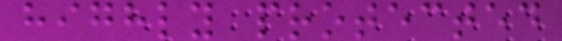highly protected
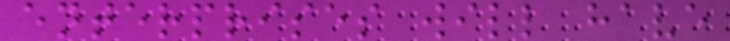enterprises will have
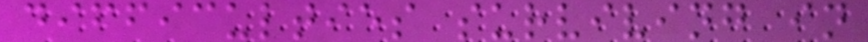difficulties surviving in
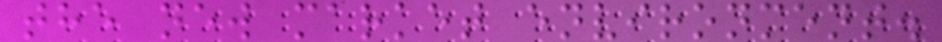the new market environment.
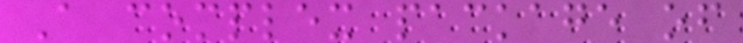A complex package of
